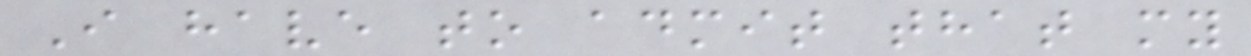I have to admit that my
